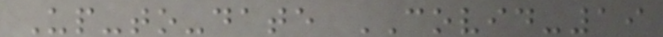Up-to-date COVID-19
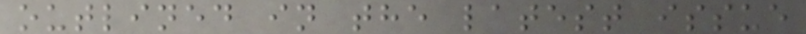outlined in the latest issue
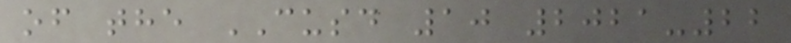of the CUSD 10 2021-22
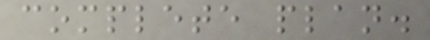complete plan.
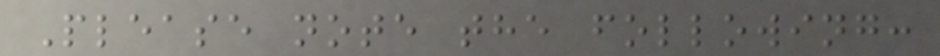Please note the following:
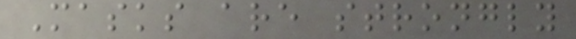Masks are strongly
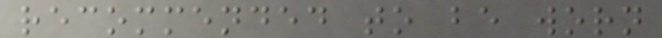recommended to be worn
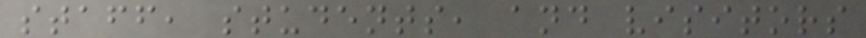staff, students, and visitors
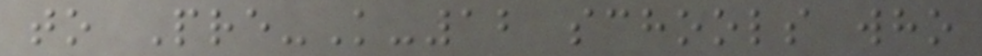to Pre-K-12 schools who
